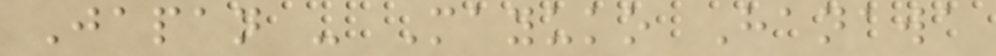Japan - Mayuko Hanawa
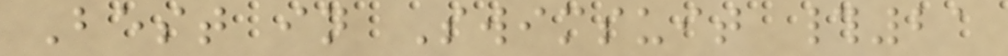Best in Swimsuit #21
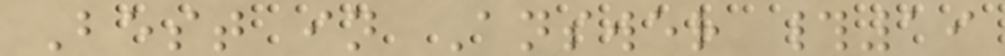Best in Answer #19
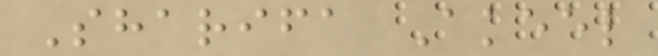Sharifa Akeel
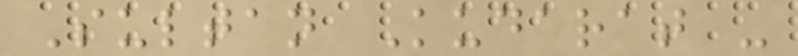Sultan Kudarat -
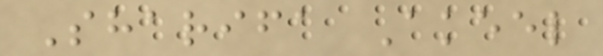Sharifa Akeel
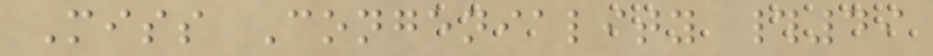Miss Congeniality #49
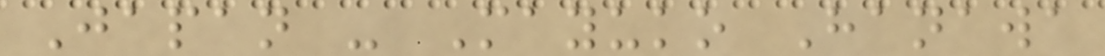Japan - Mayuko Hanawa
